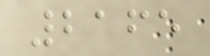2165
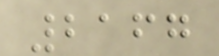2167
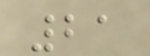21
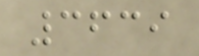3639
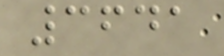3641
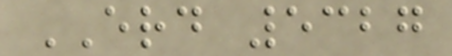ERD 5327
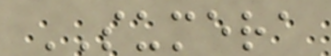SUMERA
